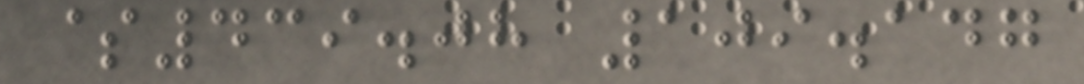$439.08 109.147
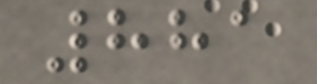881
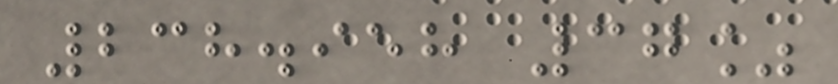238.958 37%
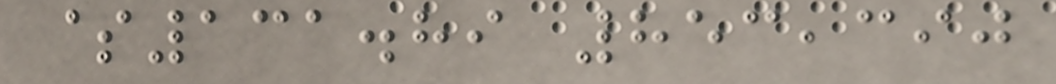$131.89 853,390
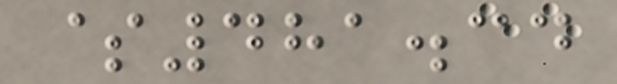$481.34
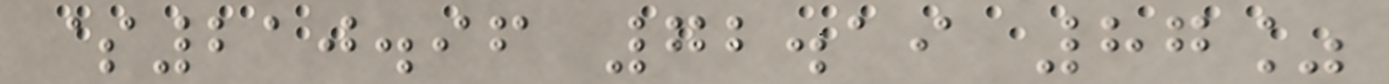$210.96 72.19 87%
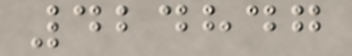424847
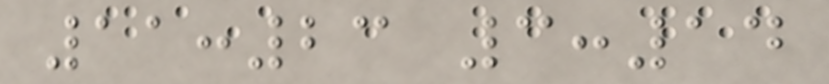11:23 3:14
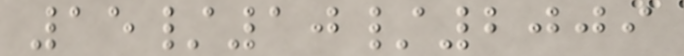15/10/2009
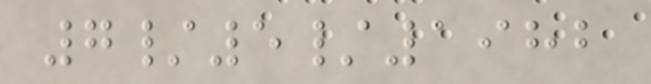7/5/1982
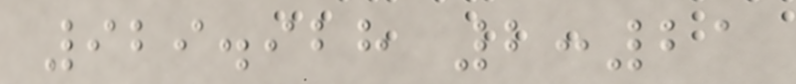929.928 2:21
